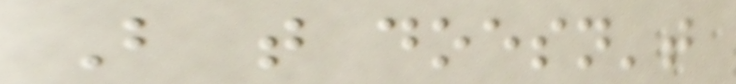But that doesn't
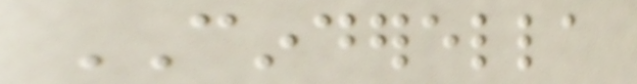CINDERELLA
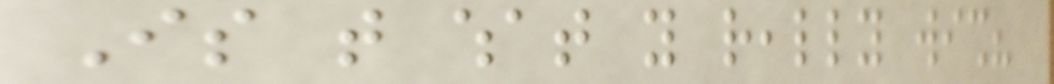Is that what you really wish?
